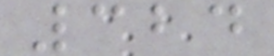324
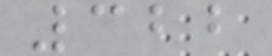322
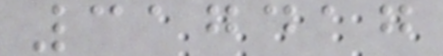317417
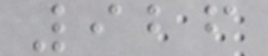926
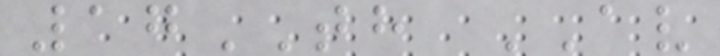17TH AV
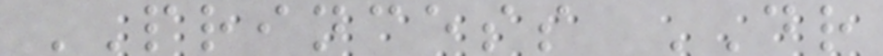PRINCESS DR
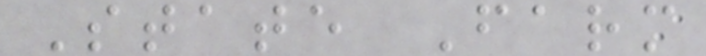State Farm
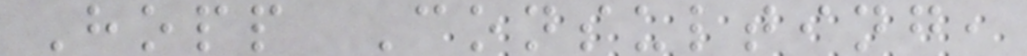Hopp Consulting,
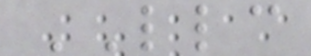LLC
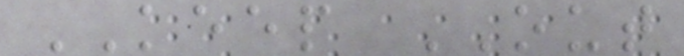KEEP OUT
